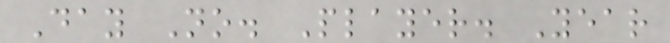Day No. Player. Year
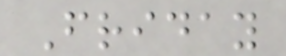Friday
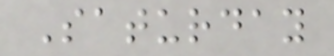Saturday
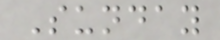Sunday
